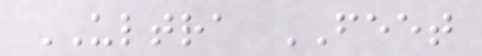ULTRA FEET
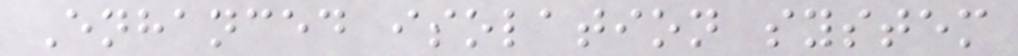Enhanced isolation system
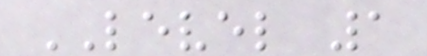LEVEL 1
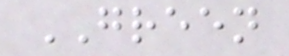GREEN
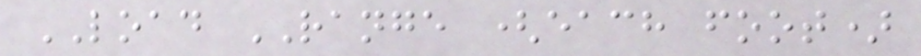LOAD RANGE (each foot)
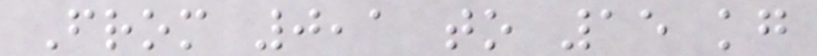From 0,1 to 15 kg
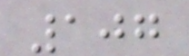107
